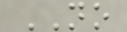NO
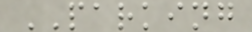PARKING
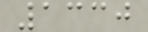1330
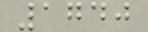1740
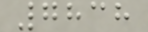7838
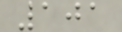101
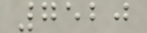7520
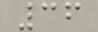36
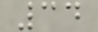34
